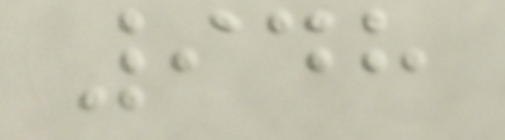948
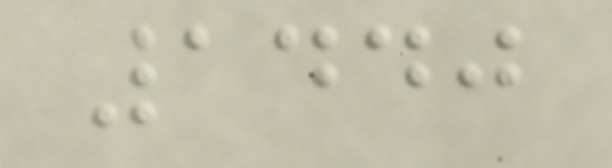1440
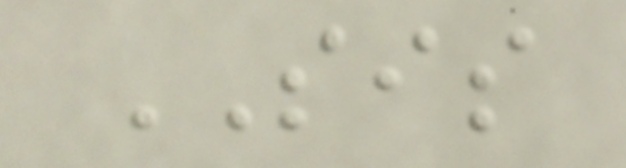SIS
